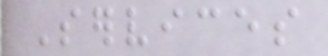Services
